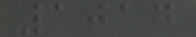1014
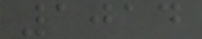1014
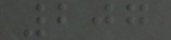207
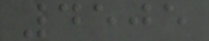4505
